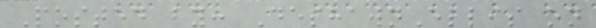Posted by: DeshawnEllis on
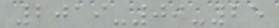2019-09-25
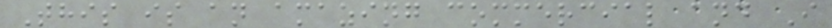This is an amazing commercial and I
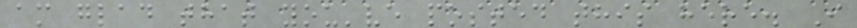am glad that you've posted this here. I
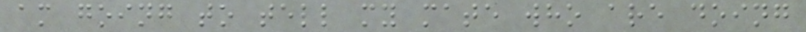am going to tell my mate who are doing
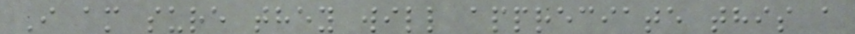I am sure they will appreciate this a
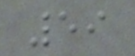59
